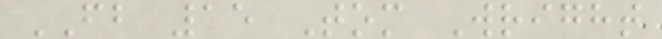FB 15 Tom Wright
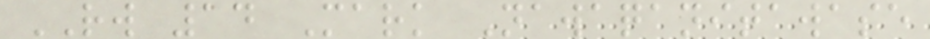RW 14 Mark Nawaqanitawase
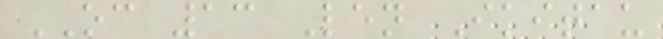OC 13 Len Ikitau
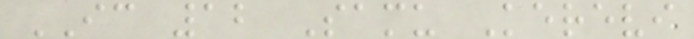IC 12 Samu Kerevi
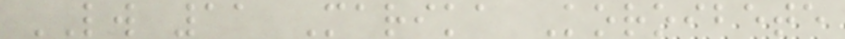LW 11 Marika Koroibete
